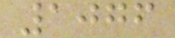1076
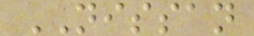NISSAN
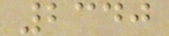2340
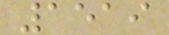1519
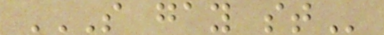S GAY ST
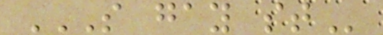S GAY ST
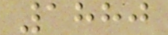1880
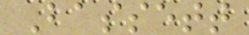Bassett
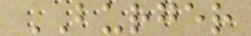BURGER
